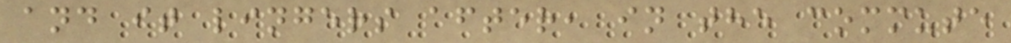and it lingers after, in the commute
